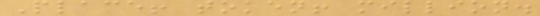Place! token! million.
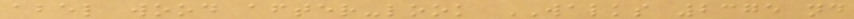abel wood after-look WALKS 2375 nd
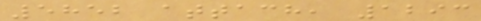5852 attach, 1293
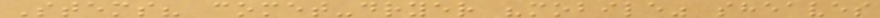Stems? comet-dryer "mobile" sheaves
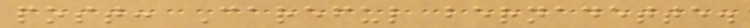post: Careful bernadette.
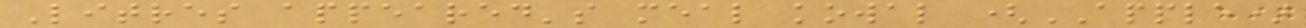Litres appeared's meal kowal (APPLE)
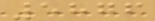5876
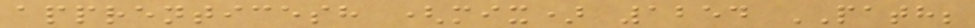apprenticesh (mix) 1254 PATH;
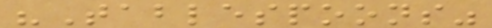"Tablespoons"
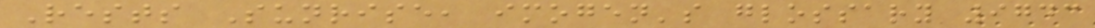Rests Sunrise, imogen's glossary 9743
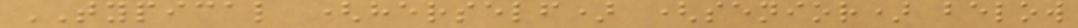TYPICAL (herself) (senior) below
